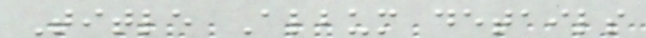Title Album details
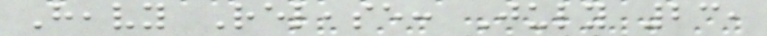Heavy Release: July 23,
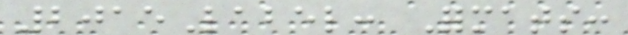2015Label: Formats:
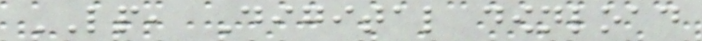LP, Digital download
